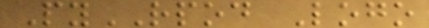PyRPOD Logo
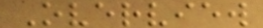Overview
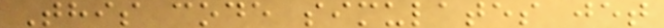This code simulates jet
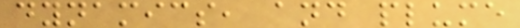dynamics, and plume
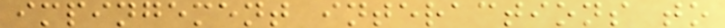impingement interactions to
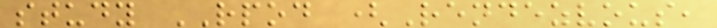study RPOD (Rendezvous,
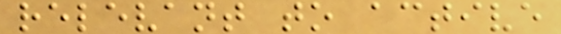relevant to active
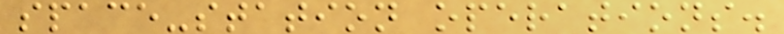space-station operations.
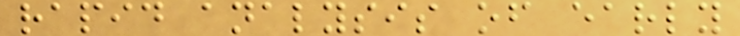rapid analysis of early
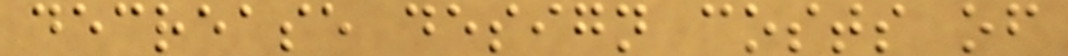decrease design costs of
